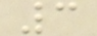3
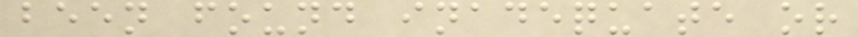been found inadequate or
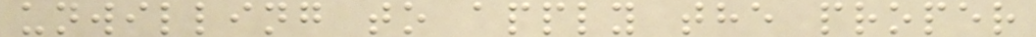unwilling to apply the proper
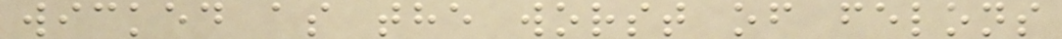wicked as the worst of felons
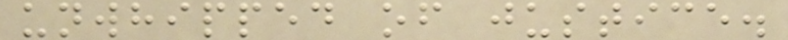unwhipped of justice.
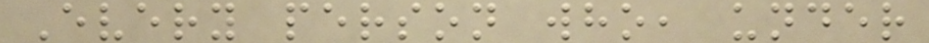Every person who, under
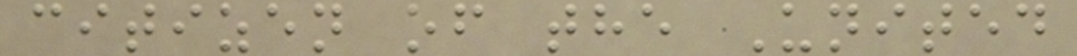citizen of the United
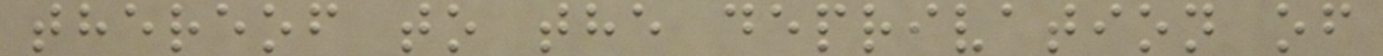thereof to the deprivation of
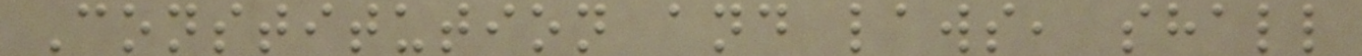Constitution and laws, shall
